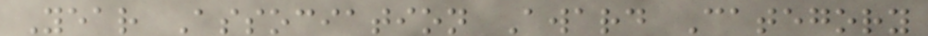Year Association Award Category
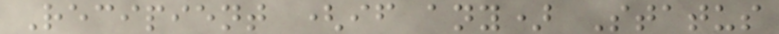Recipient (if any) Status
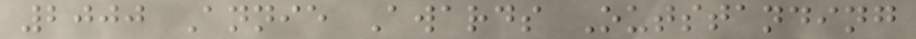2000 Annie Awards Outstanding
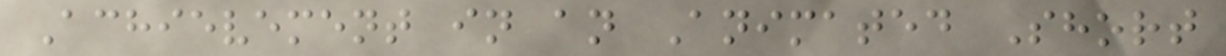Achievement in an Animated Short
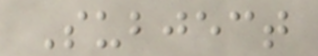Subject
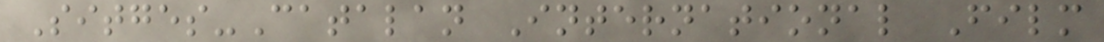Sitges-Catalan International Film
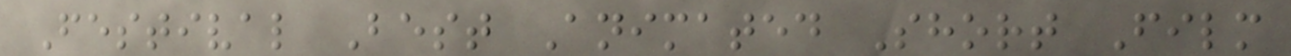Festival Best Animated Short Film
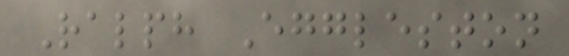Ralph Eggleston
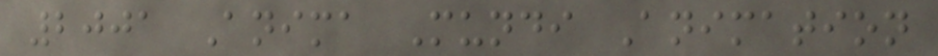2001 Anima Mundi Animation
